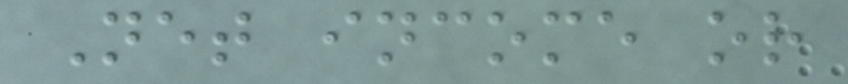Net income or
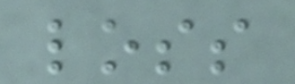loss
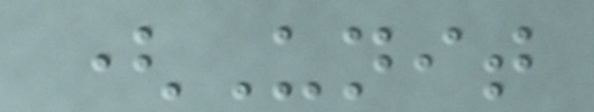(Unit
